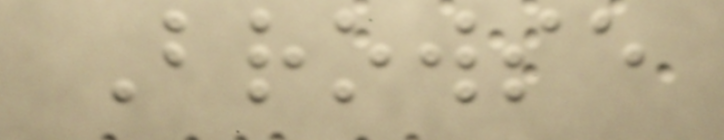Browse
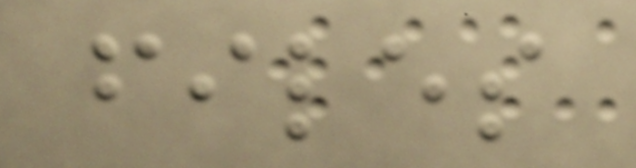files
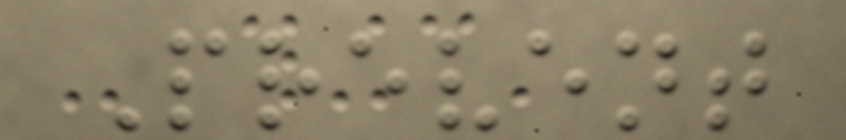Prevent
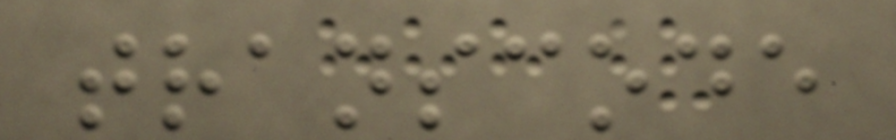transcode
